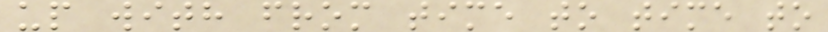up with from time to time to
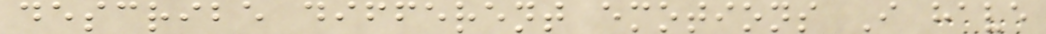describe different emotions I have
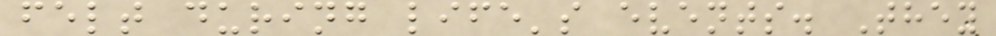felt during life's events. They
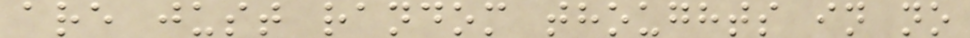are just random thoughts in no
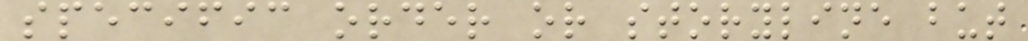specific order or storyline but
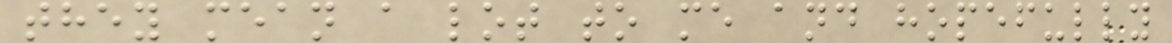they mean a lot to me and hopefully
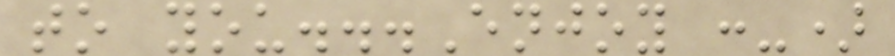to you...Enjoy :-)
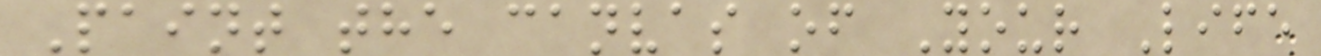Paint the canvas of Your Life
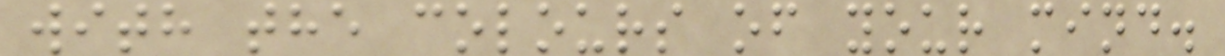with the colours of your mind.
